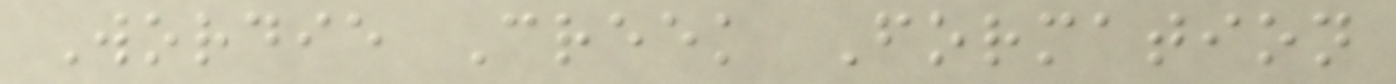Wordie Creek Formation
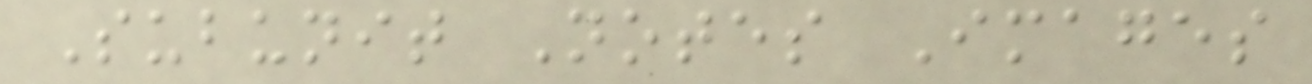Subunit Notes Images
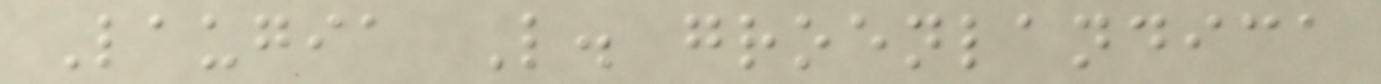Laugia L. groenlandica
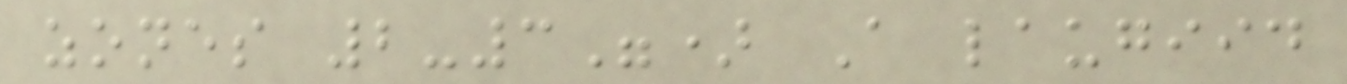zones 2-3") A laugiid
